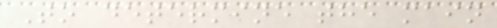To determine the main
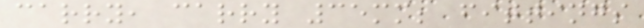carry, carry 35mm; fittings
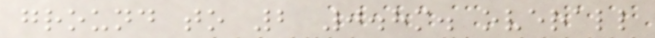ground to 2 0.8m. overall
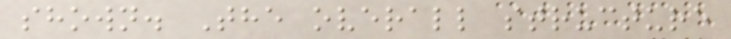shown. The overall structure
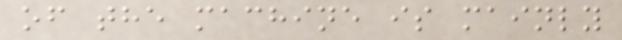of the machine is mainly
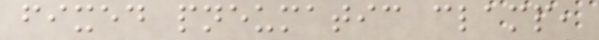fixed pneumatic clamp,
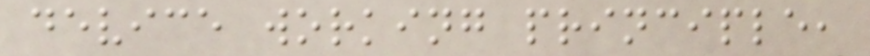device working principle,
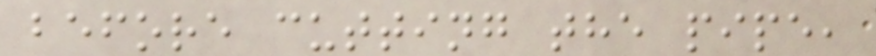before cutting the pipe,
